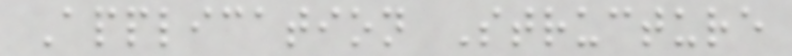Application Structure
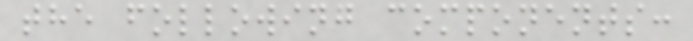the following components:
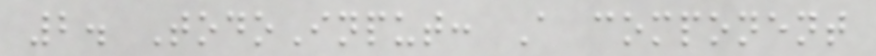2. TodoInput: A component
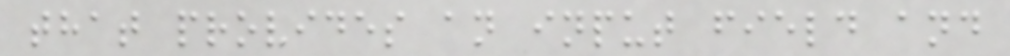that provides an input field and
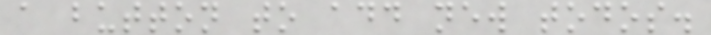a button to add new todos.
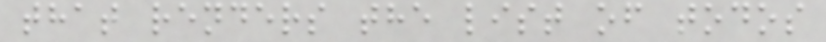that renders the list of todos
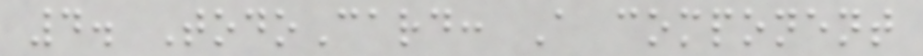4. TodoCard: A component
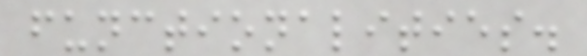functionalities.
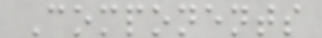Components
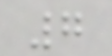7
